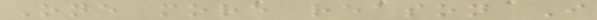One more reason I
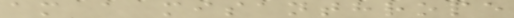am a misanthrope
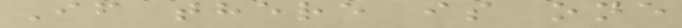If there is one
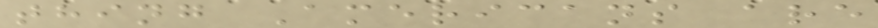thing Americans are
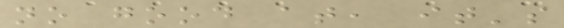no good at, it's
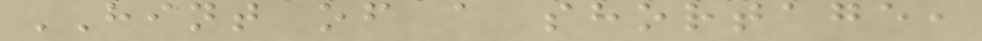HINT of a shortage,
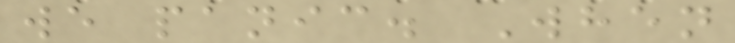we panic. When
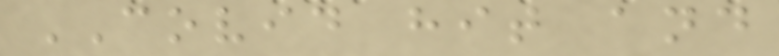COVID hit and
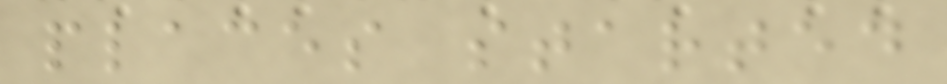places started
